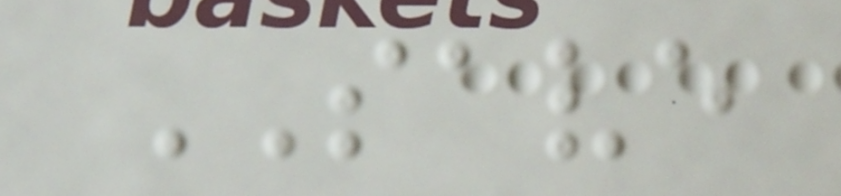SAVE
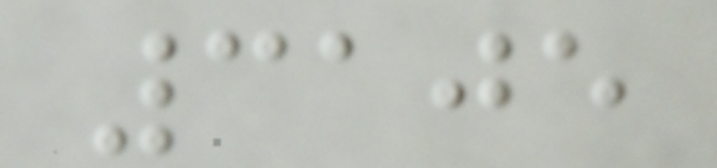3105
